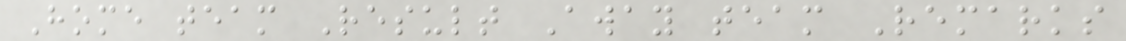Home team Result Away team Remarks
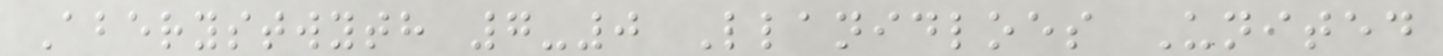Aberystwyth 7-0 Llanidloes United
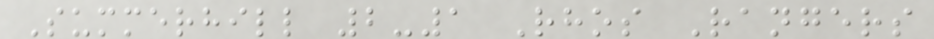Summerhill 2-1 Rhos Rangers
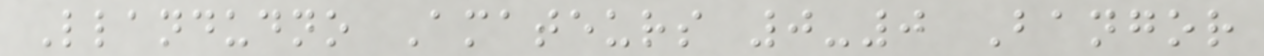Llandudno Amateurs 0-0 Bangor
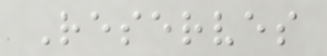Reserves
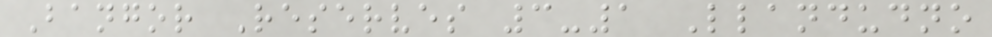Bangor Reserves 3-1 Llandudno
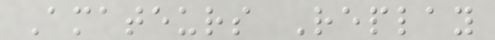Amateurs Replay
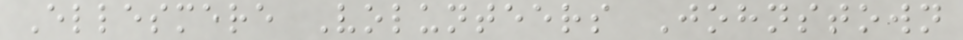Ellesmere Volunteers Johnstown
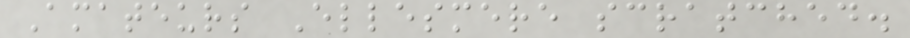Amateurs Ellesmere scratched.
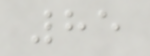85
